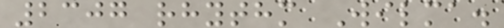2307 rhythm Wilma.
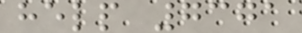help 7371
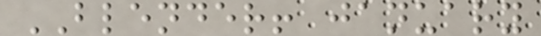BLENDER! january
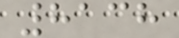8138
